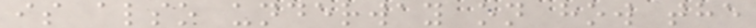is also underway on how the
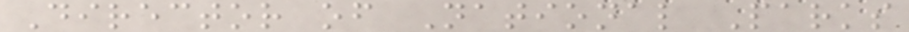Director of National Parks
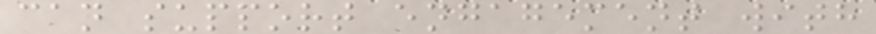can support engagement with
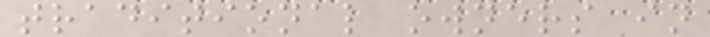traditional owners in
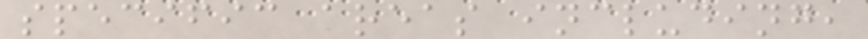specific areas including,
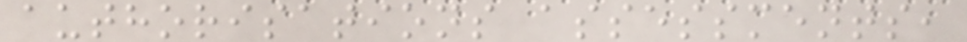authorisations assessments,
